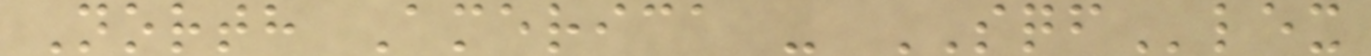North America - SQFlex
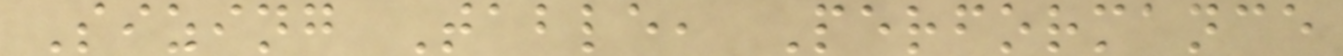Sizing Table, Performance
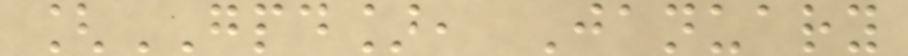[GPD], January
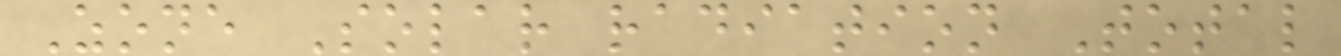Zone Solar radiation Total
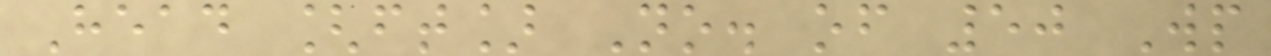Head [ft] No. of 50 Wp
